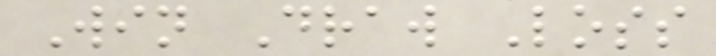Win Draw Loss
